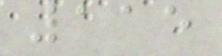115
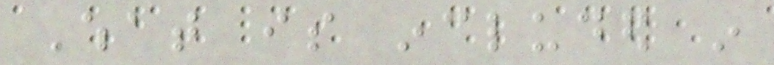What is included in
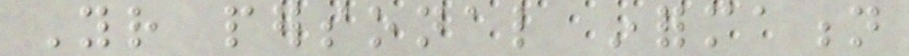Your personal information
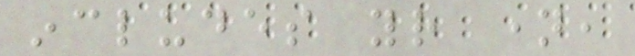includes your name,
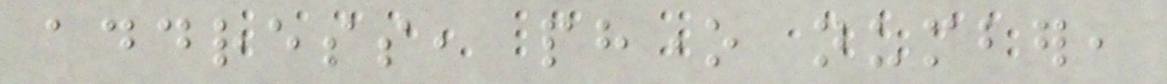address, phone number,
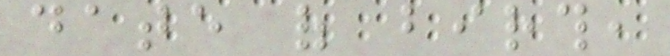date of birth,
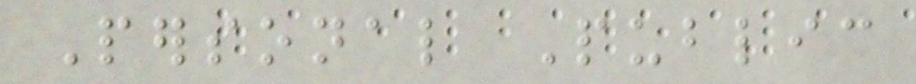Personal Public
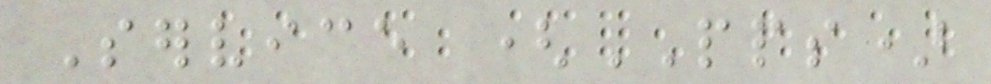Service (PPS)
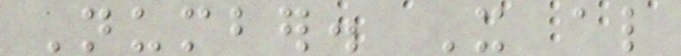Number. It also
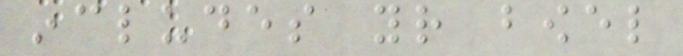includes your bowel
